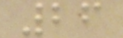26
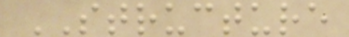STRUCTURE
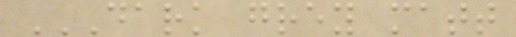DARK GREY MATT
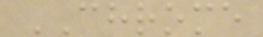CHROME
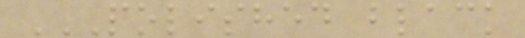POLISHED BLACK
